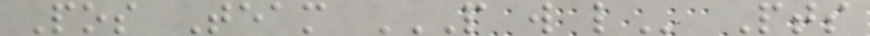Pos Team P W L Pts
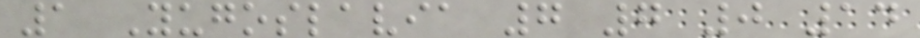1 Yugoslavia 7 7 0 14
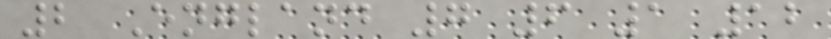2 England 7 6 1 12
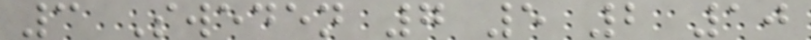3 Sweden 7 5 2 10
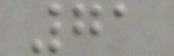71
